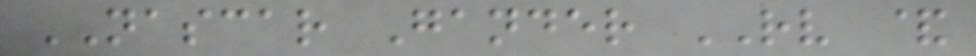NASCAR Gander RV &
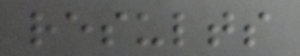results
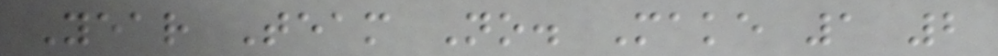Year Team No. Make 1 2
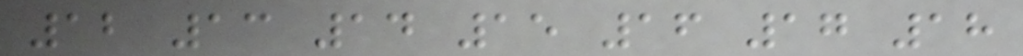12 13 14 15 16 17 18
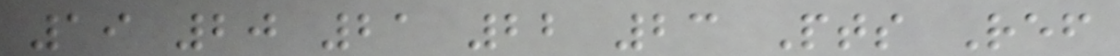19 20 21 22 23 Pts Ref
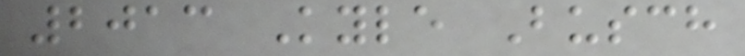2013 Kyle Busch
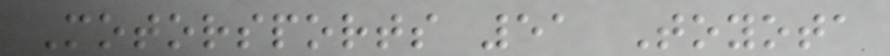Motorsports 51 Toyota
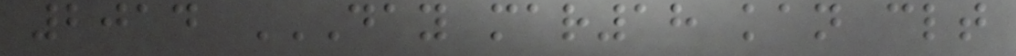2014 DAY MAR18 KAN CLT
